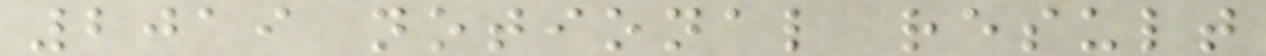2019 notional result
